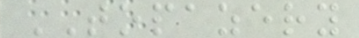TOPAZERY
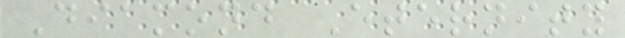Diamond Eternity
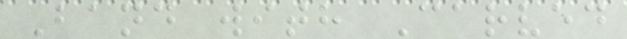Band with Carved
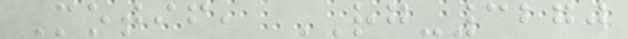Motif, RG-3270
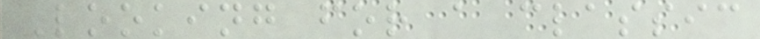Looking for a classic
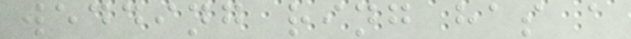wedding ring has a
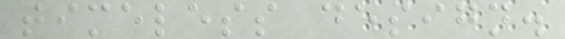timeless design.
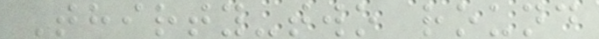Thirty-two round
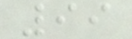99
